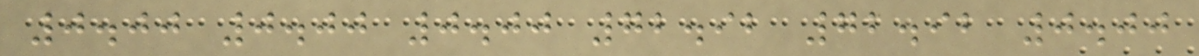0.00 0.00 0.00 72.92 72.92 0.00
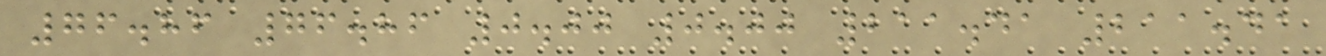76.86 76.86 0.00 0.00 211.41 211.41
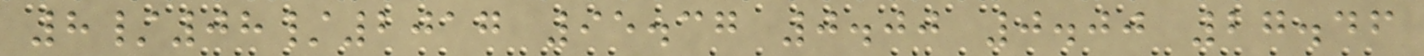8/08/2017 95.37 0.00 0.00 27.46
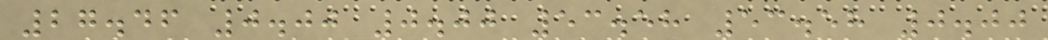27.46 0.00 0.00 53.58 53.58 0.00
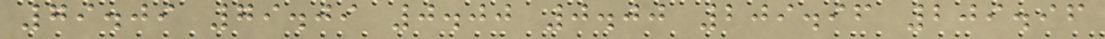79.09 79.09 0.00 0.00 209.96 209.96
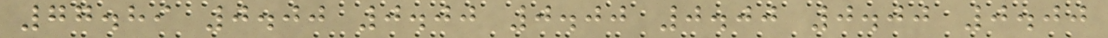77.89 0.00 0.00 0.00 0.00 0.00 0.00
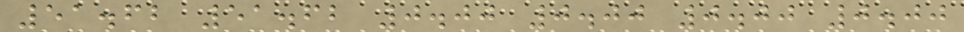51.62 51.62 0.00 0.00 0.00 0.00
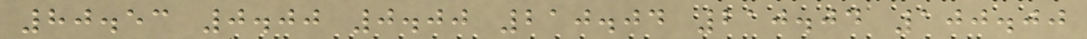80.53 0.00 0.00 210.04 210.04 100.00
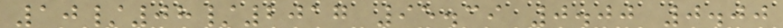10/08/2017 95.39 0.00 0.00
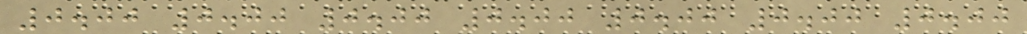0.00 0.00 0.00 0.00 0.00 0.00 0.00
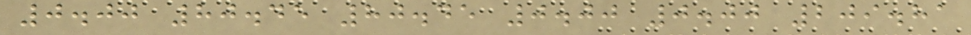0.00 80.45 80.45 0.00 0.00 209.81
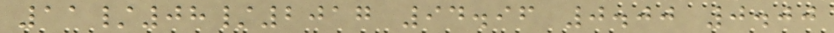11/08/2017 94.96 0.00 0.00
